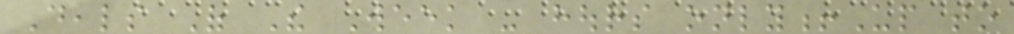Deals Of The Week - hours only!Up to
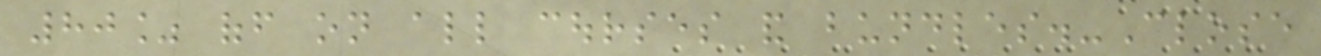80% off on all courses and bundles.-Close
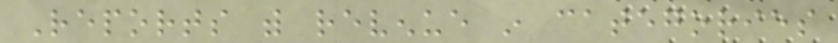Reports with revenue in categories
